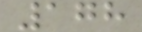178
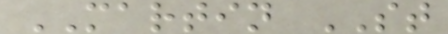MARTIN ST
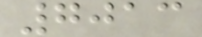7013
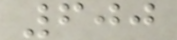600
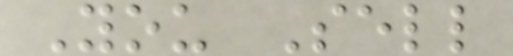You Sell
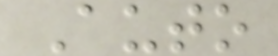Auto
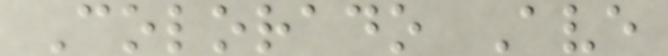Colorado Ave
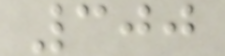300
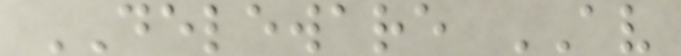DELEWARE AV
